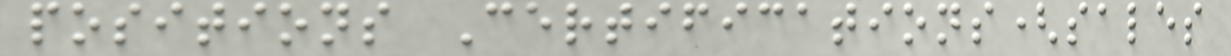positions Certifications(sales
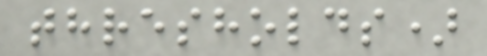thresholds)
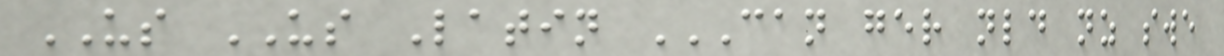US US Latin CAN GER NLD NZ SWE
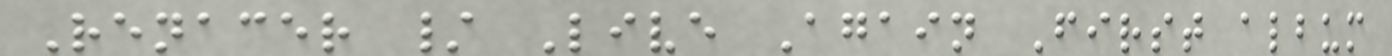Renacer / Live Again First album
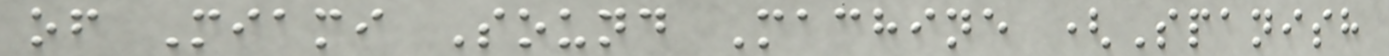of Miami Sound Machine (Spanish
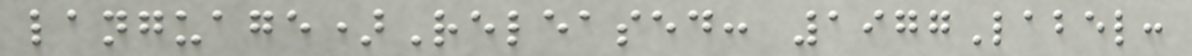language)Released: 1977Label:
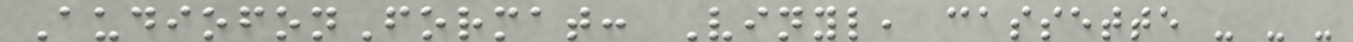AudiofonFormat: Vinyl, cassette - - -
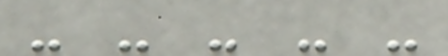- - - - -
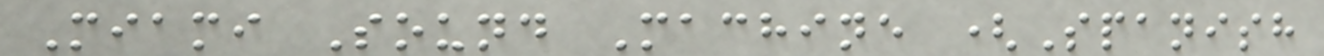Miami Sound Machine (Spanish
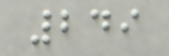249
